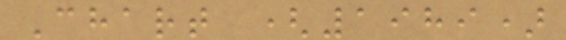Chart (1989)
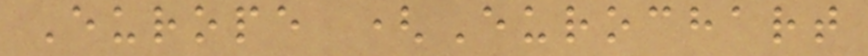Europe (Eurochart
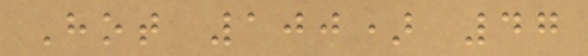Hot 100) 47
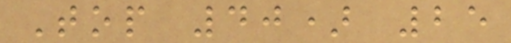Top 40) 25
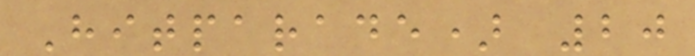Hitparade) 20
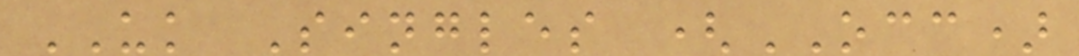UK Singles (OCC)
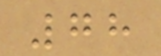78
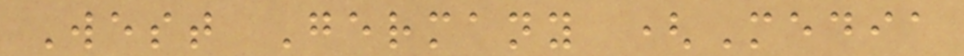West Germany (Media
